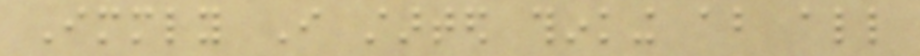Immediately I started thinking about all
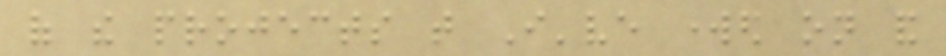of the projects that I've worked on and
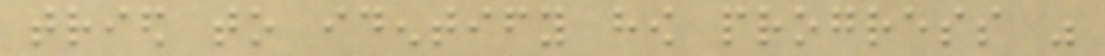tried to identify how progress was
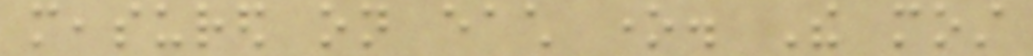measured on each one. The most
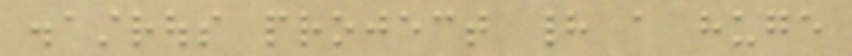disastrous project had a huge
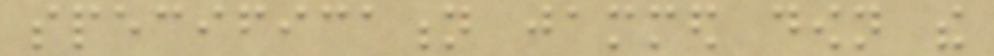specification jammed down the
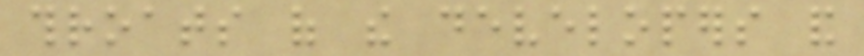throats of the developers and
